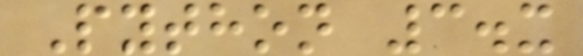Python 3.x
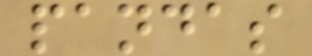pandas
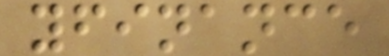yfinance
